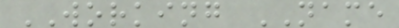WORKING NAME
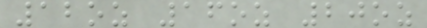12oz 16oz 20oz
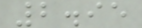2.95
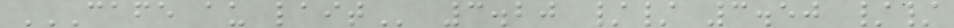CAFE AU LAIT 3.20 // 3.50 //
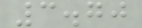3.70
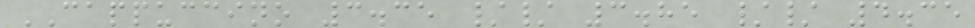CAPPUCCINO 3.35 // 3.85 // 4.35
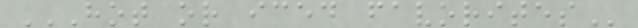HOT OR ICED FAVORITES
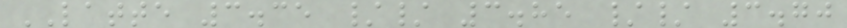LATTE 3.35 // 3.85 // 3.70
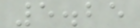5.25
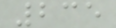235
